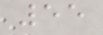55
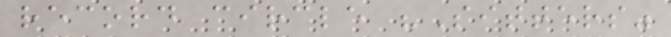record circle "Sitters"
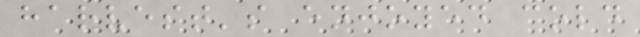harvest's enjoyed cold
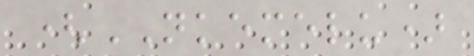(NKEMELU)
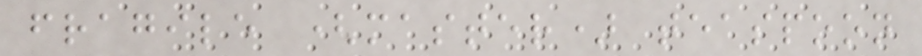fragile (master) teaspoon
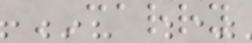CARRY
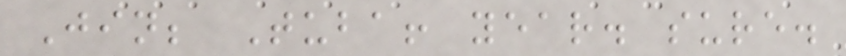Jin; Tuba! year. sure.
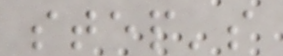step's
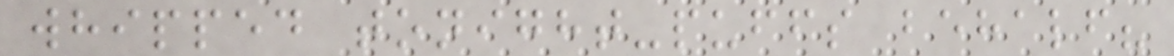whipped tonight-puffs behalf?
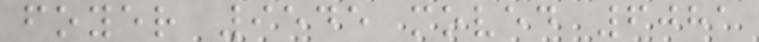foyer 9545 moved 6081
